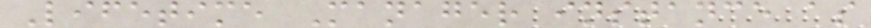Lifetime Manager instance as
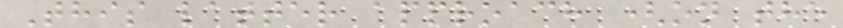This latter approach (on the
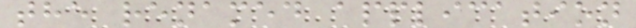the renamed application
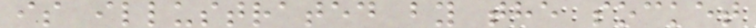is illustrated by the socket
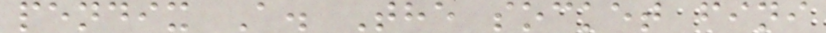pendix A. The socket fini
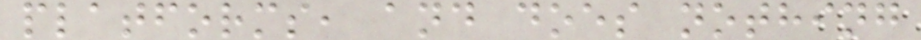platforms, and does nothing
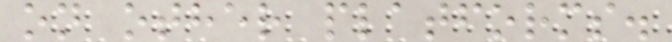on other platforms.
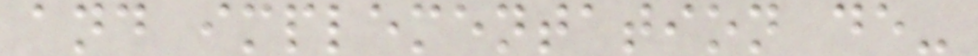and implementation de-
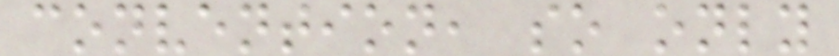convention, so only
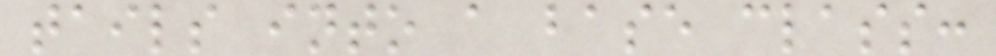tails into a base class:
